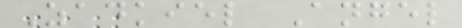Zadkiel Angel
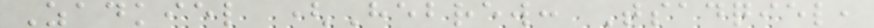Zadkiel (Hebrew: Tsadqiel,
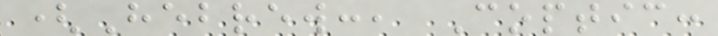(Hebrew:, Coptic:
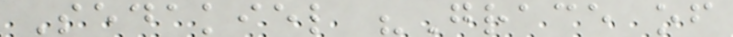Sedakiel "Grace of
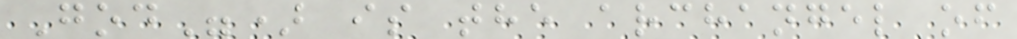God") is the archangel of
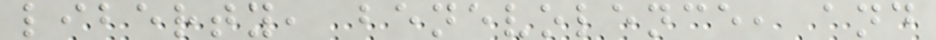liberty, benevolence, and
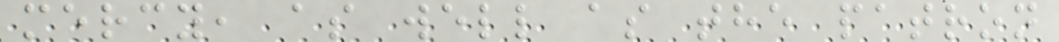mercy, as well as the patron
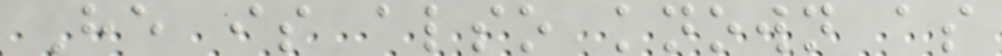He is also known as
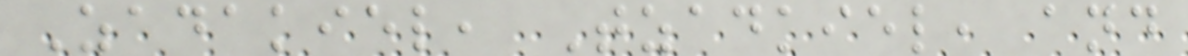Zadakiel, Tzadkiel, and
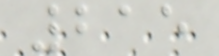215
